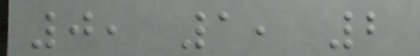0, 1, 2
